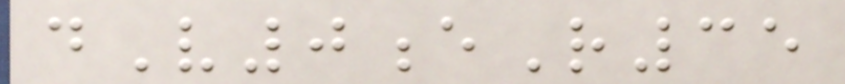dV0eR35
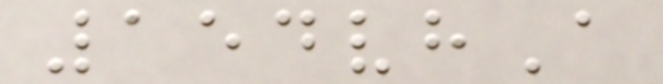154vhA
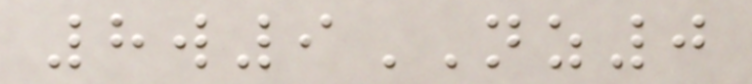8w9NZ0
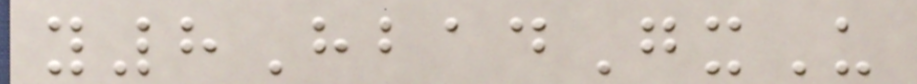y8HbadGxU
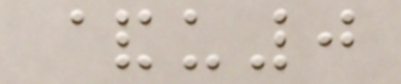&u0
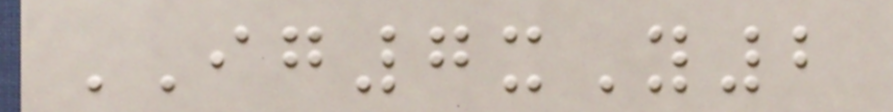IG7xY2
